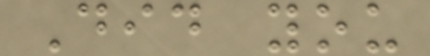Did you
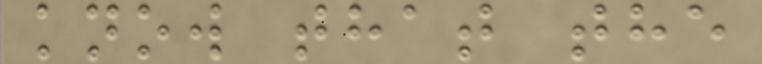know that the
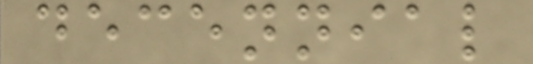decennial
